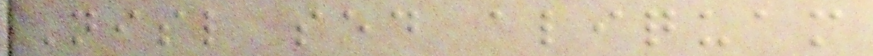Nisl sed aliquam
